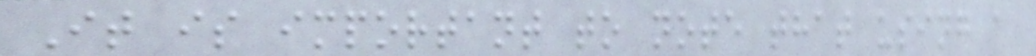It is important to note that using a
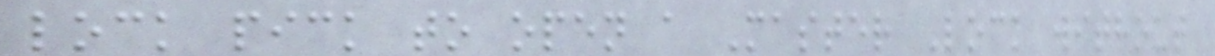lock pick to open a Master Lock without
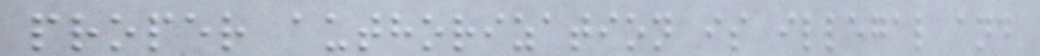proper authorization is illegal and
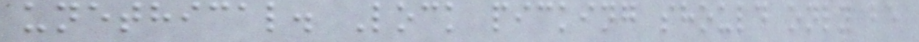unethical. Lock picking should only be
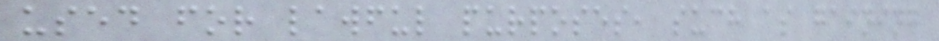used for lawful purposes, such as gaining
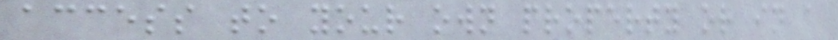access to your own property or in a
